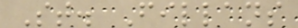St. Fillans
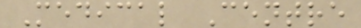Medical Centre
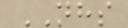NHS
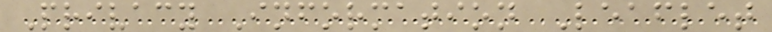Privacy Information Leaflet
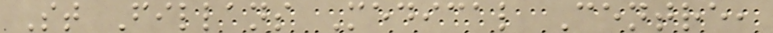St Fillans Medical Centre,
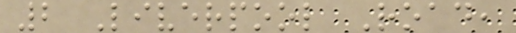2 Liverpool Road,
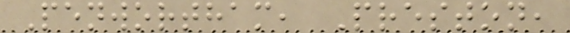Penwortham, Preston,
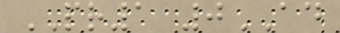PR1 0AD
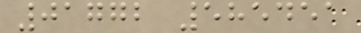01772 585451
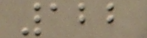122
